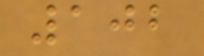102
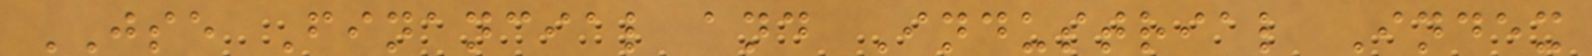JSE Financial and Industrial Index
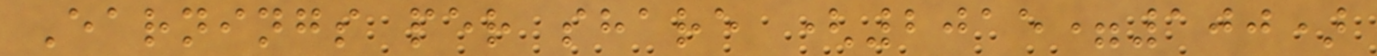Earnings per share (2015=100)
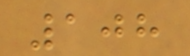108
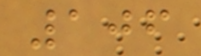106
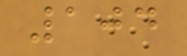104
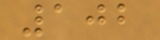102
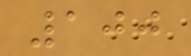100
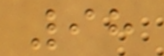98
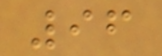96
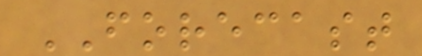FORECAST
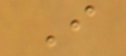I
